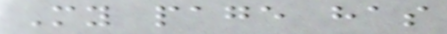My page has
